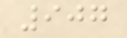907
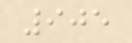905
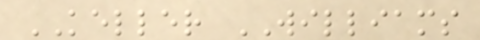KELLER WILLIAMS
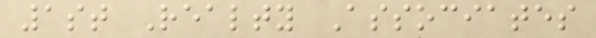1st Realty Associates
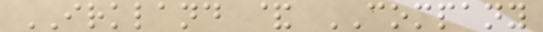IRKLAND & COMPANY
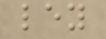ley
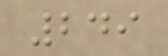249
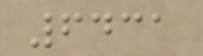6431
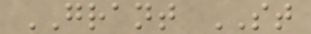GRANT ST
